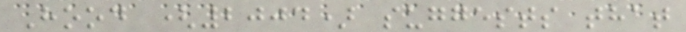Hood (2004) suggests that
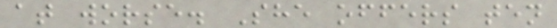at worse. She offers ten
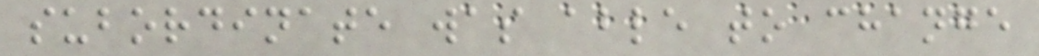subordinate was able to change
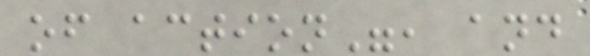of action", and
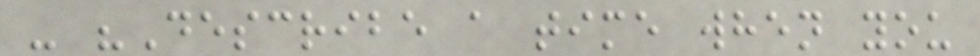- "Describe a time when you
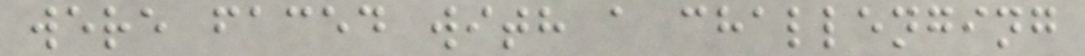were faced with a challenging
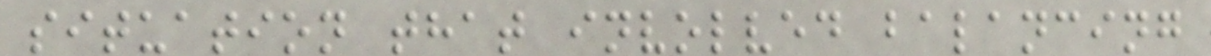situation that involved balancing
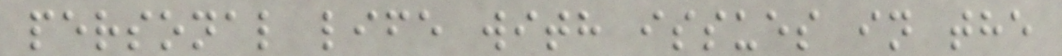personal life with issues in the
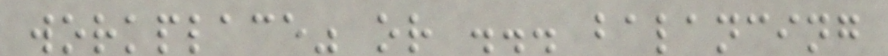workplace" or ... balancing
